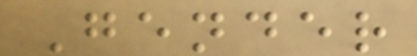Gender
